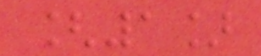[1]
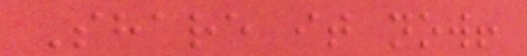Share it now!
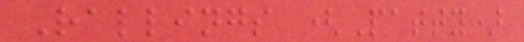Rallings (Patty)
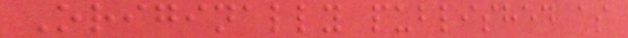Originally published as
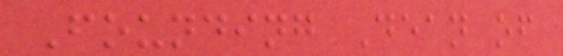Founding Dean of
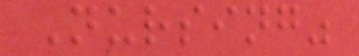Nursing"
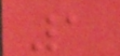1
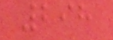298
